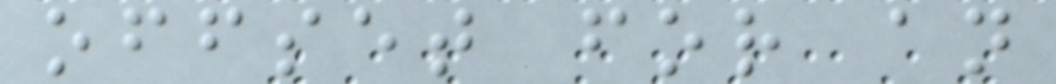offset for an
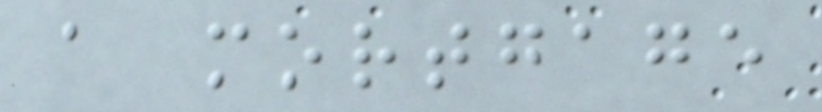a mortgage
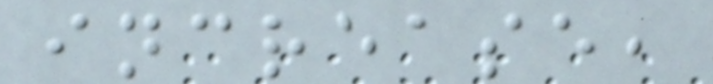increase,
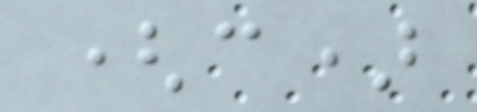(c)
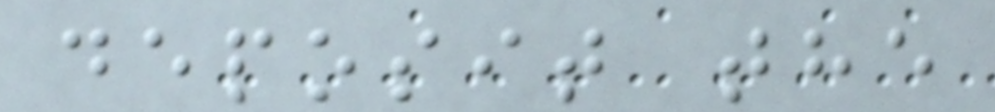deposit the
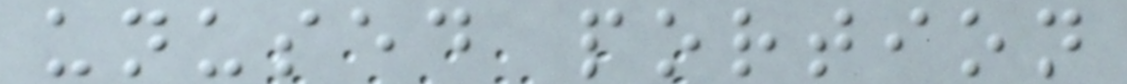unused portion
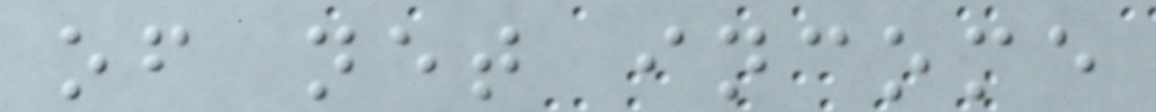of net income
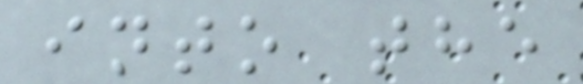into the
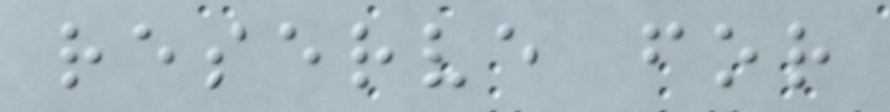reserve for
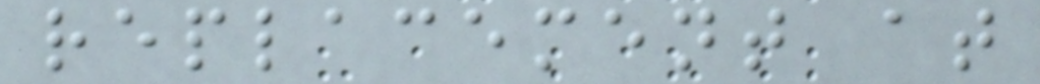replacement at
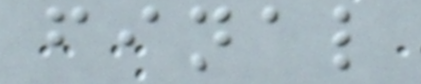final
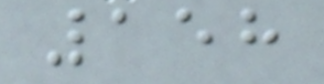158
